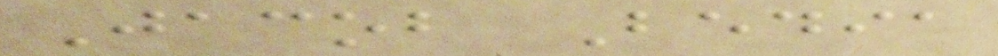Jacob Bedia
